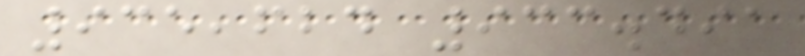935,624 933.491
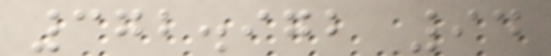372.972 94
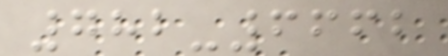782-6662
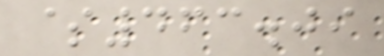$463.09
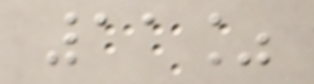11%
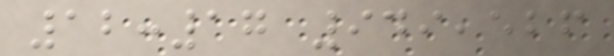12:17 949,526
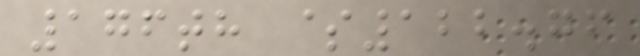176th $122.76
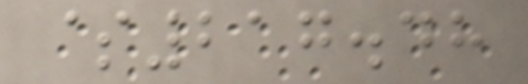$217.48
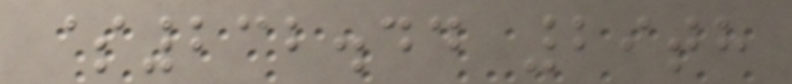$232.44 29th
